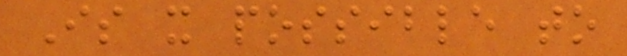Is it possible to
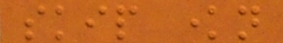skip known
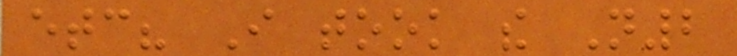etc? I took the N2
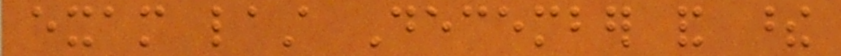exam last December and these
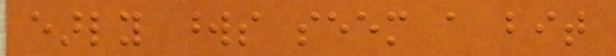early words seem a bit
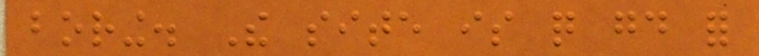boring. The site is quite good for
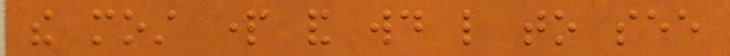the most part and would like to see
